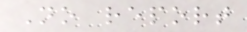No report
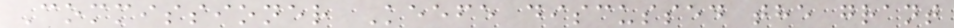Commissioner Keefe discussed the grant
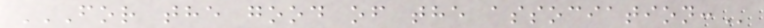FOR THE GOOD OF THE ASSOCIATION:
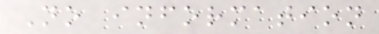No information
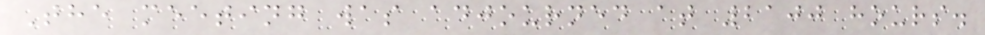The meeting was adjourned at 2100 hours.
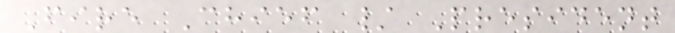Fire Chief / President
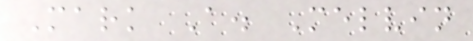Mark A. Melvin
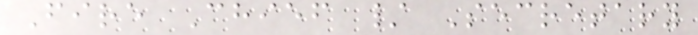Fire Chief / Secretary
